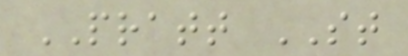PRATT ST
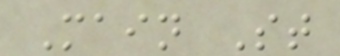Main St
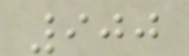900
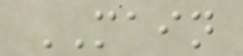MAIN
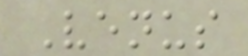Venus
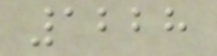1228
